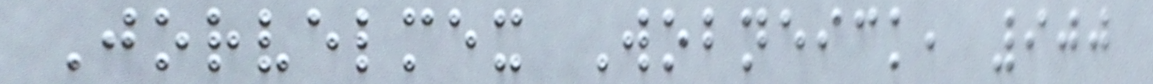Jorvelmex Wobneick, 900
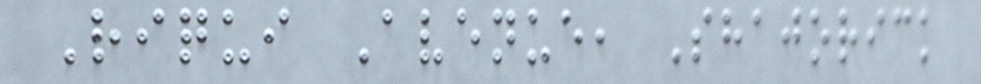Riqui Avenue, Shajorick
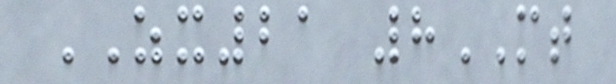ZX21 8MT
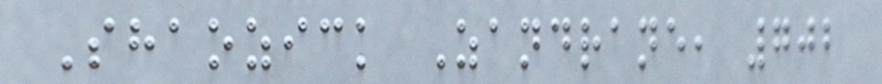Shaozick Zandrane, 702
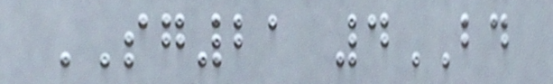SG21 4BD
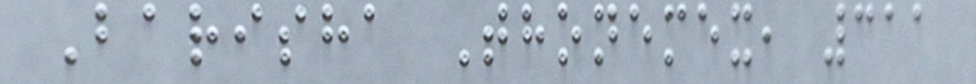Barisha Thonemex, 311
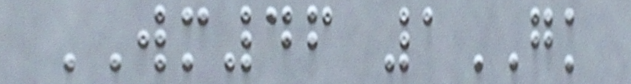WM46 1GK
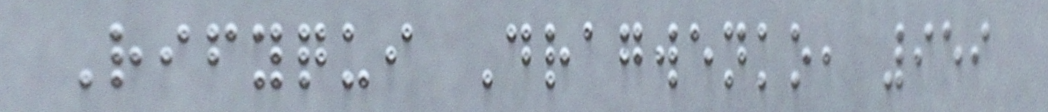Rifyqui Dragwenko, 959
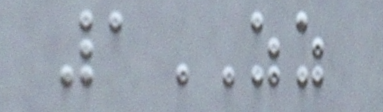1ZZ
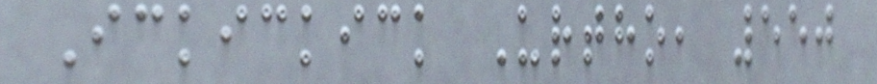Ickickick Urtho, 550
